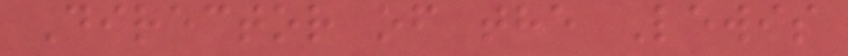Director of the Lewis
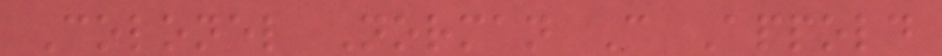Colonel Norman C Appold
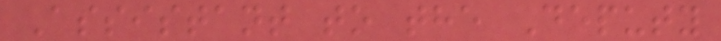Assistant to the Deputy
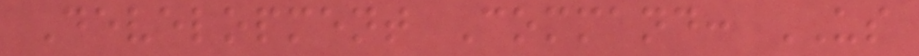Development Command: US
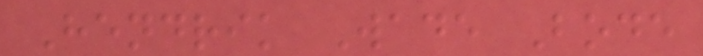Hendrik Wade Bode
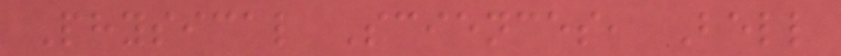Physical Sciences, Bell
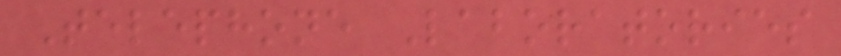Telephone Laboratories
